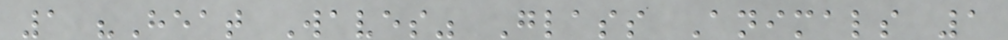1 "Heat Waves" Glass Animals 1
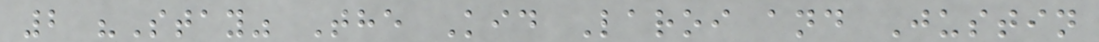2 "Stay" The Kid Laroi and Justin
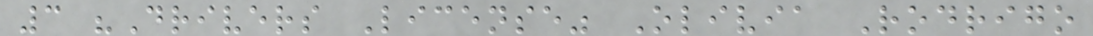3 "Drivers License" Olivia Rodrigo
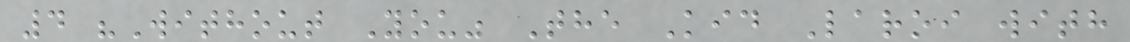4 "Without You" The Kid Laroi with
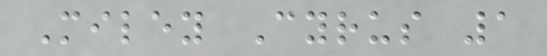Miley Cyrus 1
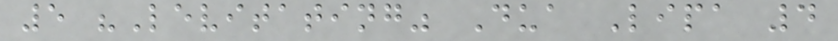5 "Levitating" Dua Lipa 4
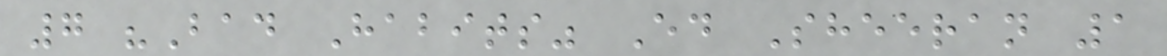7 "Bad Habits" Ed Sheeran 1
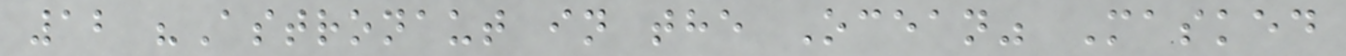12 "Astronaut in the Ocean" Masked
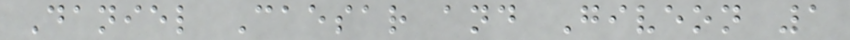Daniel Caesar and Giveon 1
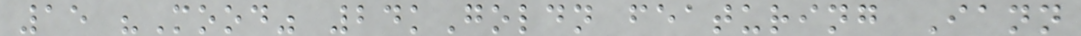15 "Mood" 24kGoldn featuring Iann
